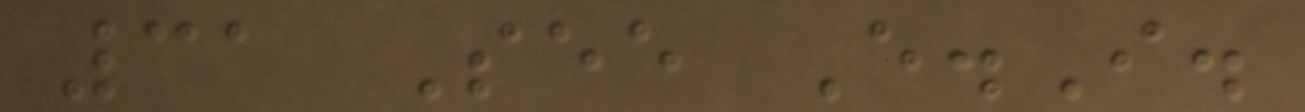31 See E.I.
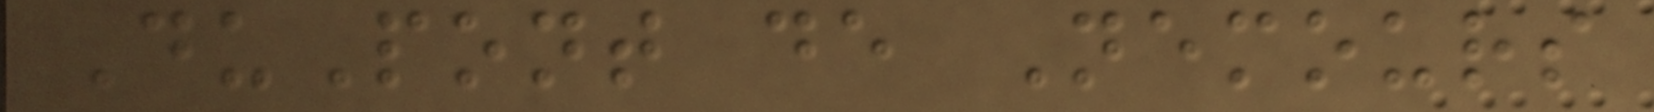DuPont de Nemours
